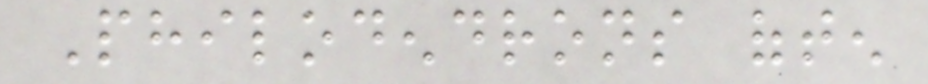Philodendrons often
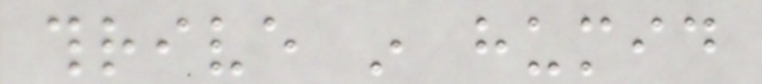thrive in humid
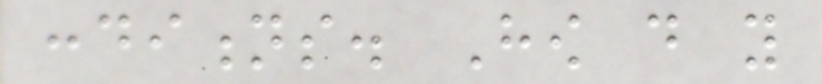conditions. How do you
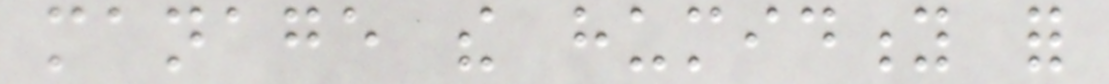manage the humidity for
